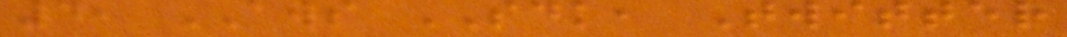4, AWS SDK, Twitter
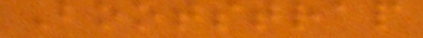Bootstrap
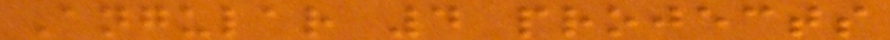Angular 4 projects
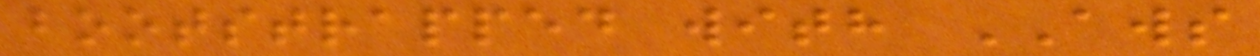bootstrapped with AWS
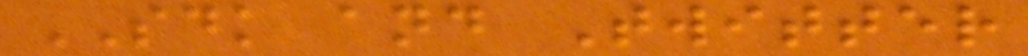SDK and Twitter
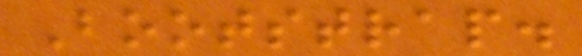Bootstrap.
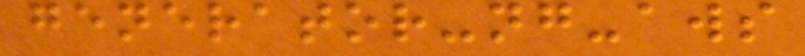generator-ng-aws
